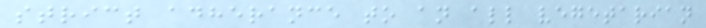strict adherance to an all vegetarian
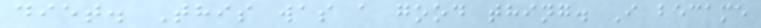diet. This was a good thing. I became
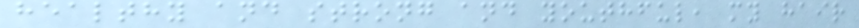healthy and strong and youthful, my hair
